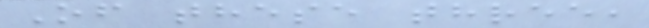Of these three,
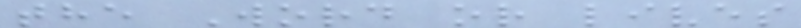the Word or lives
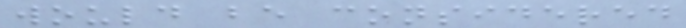would be considered
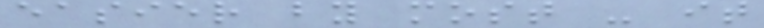easier by most - it
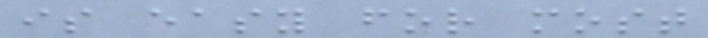is easy for most
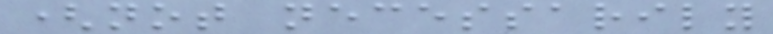(not necessarily
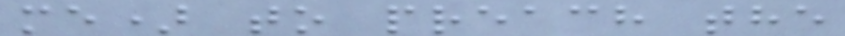me) to preach the
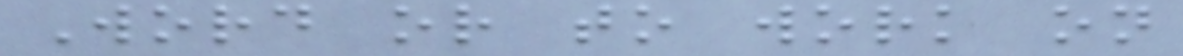Word or to work on
